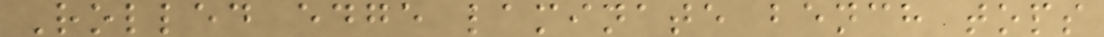Rolled edge laminate bench tops
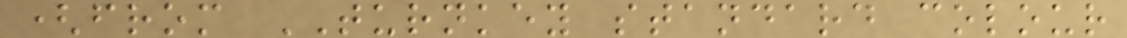(from TURNKEY standard colour
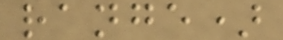range)
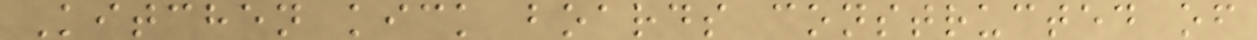Kitchen kick boards constructed of
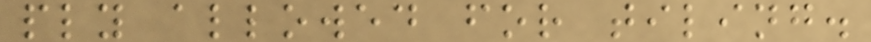ply allowed for tiling.
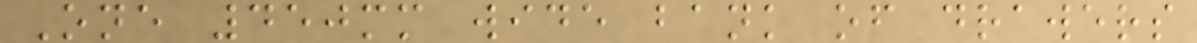One 450mm wide bank of drawers
